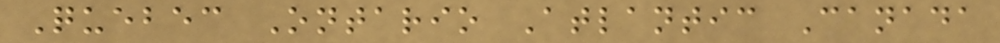Quebec Ontario Atlantic Canada
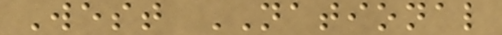West NATIONAL
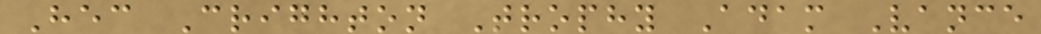Hec Crighton Trophy Adam Vance
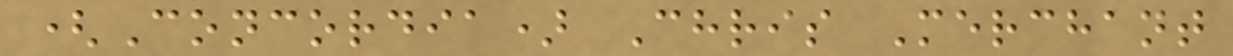(Concordia) Chris Merchant
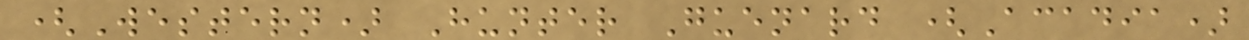(Western) Hunter Guenard (Acadia)
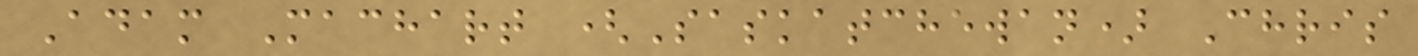Adam Machart (Saskatchewan) Chris
